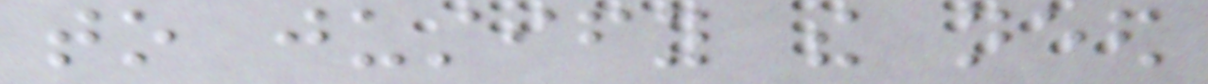to justify the need
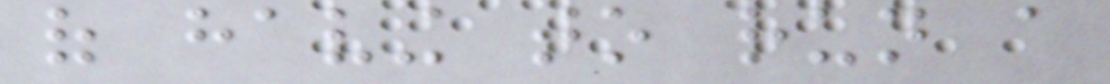of having to run a
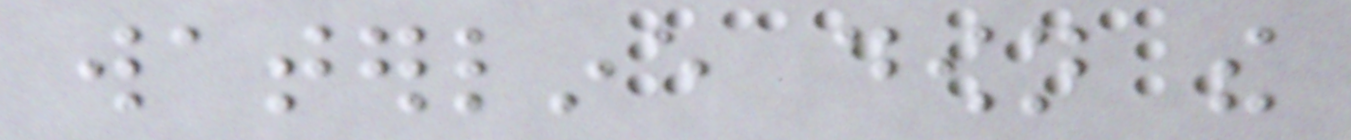waterline down the
